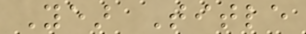Year Title
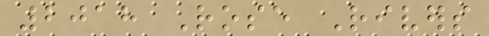2018 Rose Rivers
